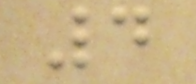4
